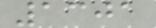1301
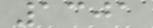1301
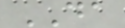DA
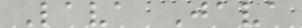Lava Java
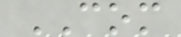COM
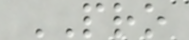PRO
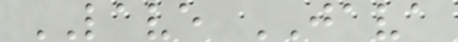LAVE JAVA
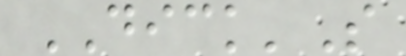DICK'S
